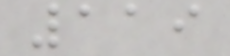119
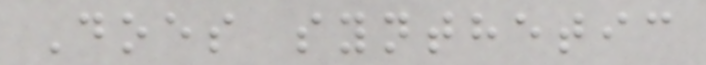Does synthetic
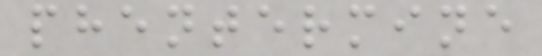phentermine
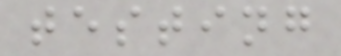testing
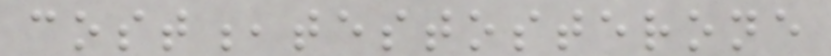cost,testosterone
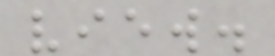view.
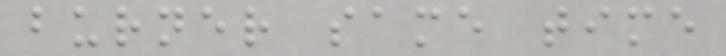burner same time
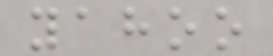yahoo
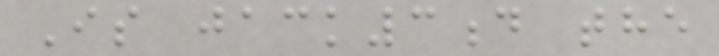Is jack3d the
